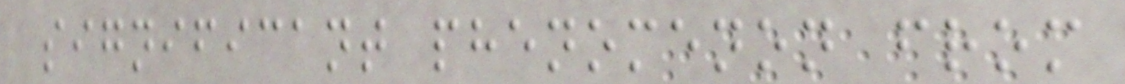significant phenomenon from
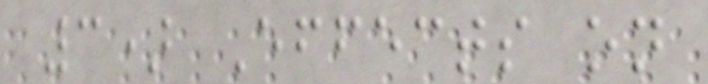3) Effects on
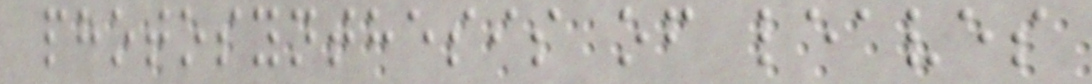photosynthesis of leaves
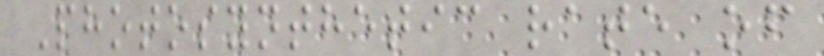Photosynthetic rate of
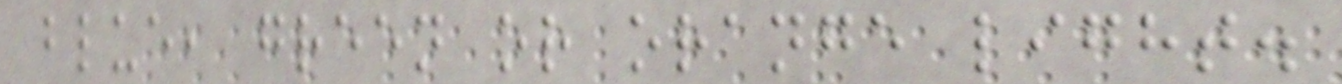blue, green or orange light.
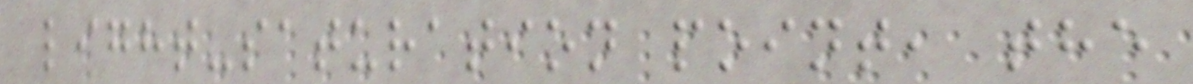light-saturation point, the
